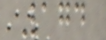174
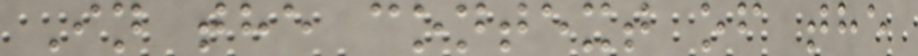In the context of the
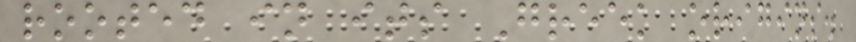rooted in its Greek origins.
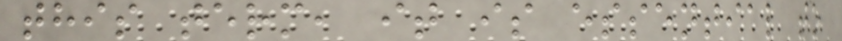this term, it is essential to
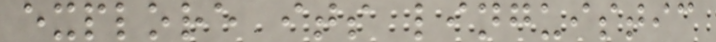explore its linguistic
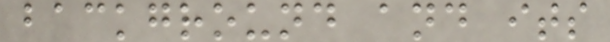background and its
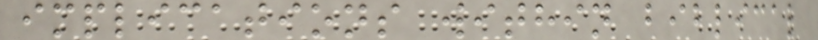implications within biblical
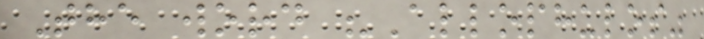The word "Allophulos"
